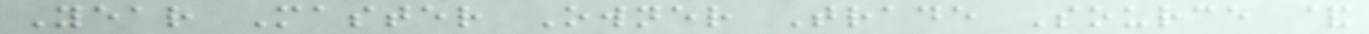Year Master Owner Trade Source &
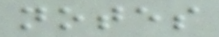notes
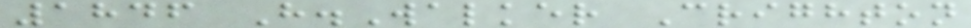1846 H.Walker Crighton
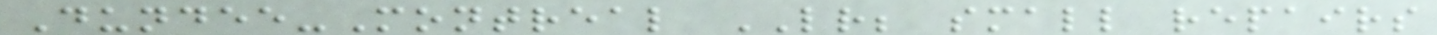Dundee-Montreal LR; small repairs
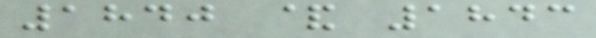1840 & 1843
